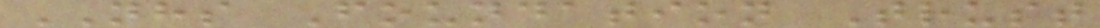NHS Foundation Trust
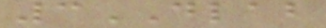3DLAB
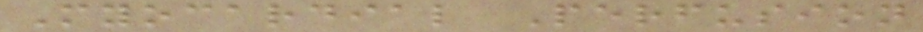Myocardial Perfusion
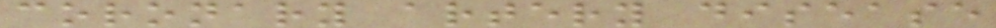coronary artery disease
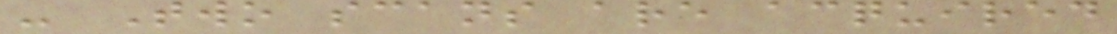- Two scans are acquired
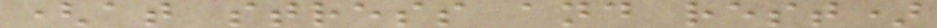(at stress and rest)
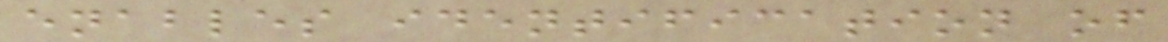enables identification of
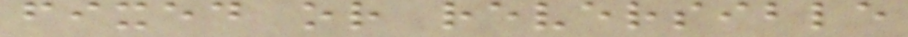fixed or reversible
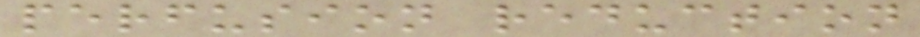perfusion reduction
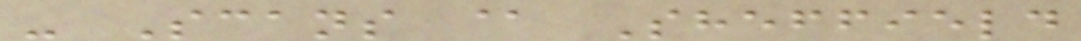- Scans @ Sheffield
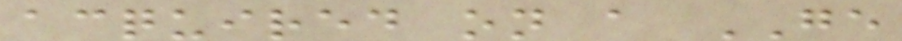acquired on a GE
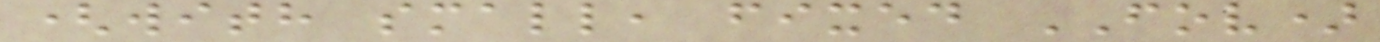(with small, fixed FOV)
